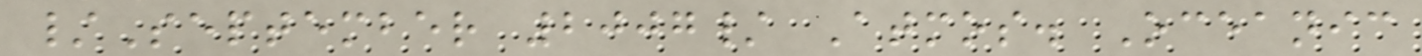/September 2007/ Atmos. Oceanic
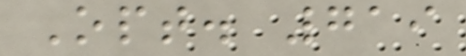Opt. 719
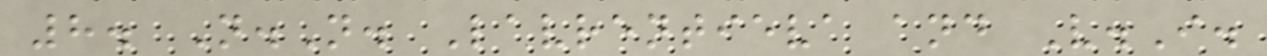8. N.N. Lavrentieva and V.I.
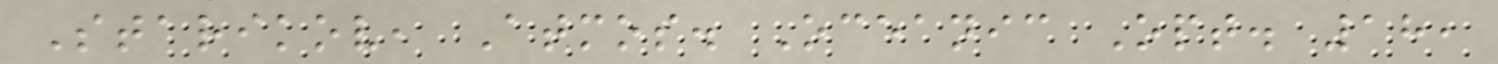Starikov, Atmos. Oceanic Opt. 18,
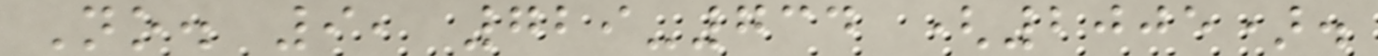No. 9, 729-734 (2005).
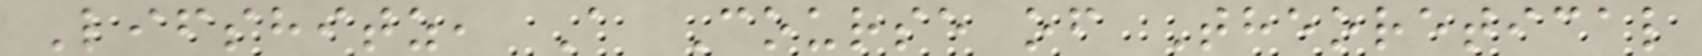Lifshitz, A Course of Theoretical
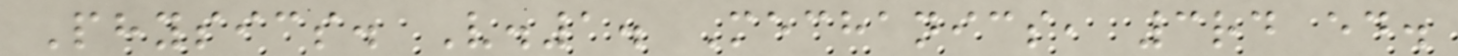Physics. V.1. Mechanics, 3rd ed.
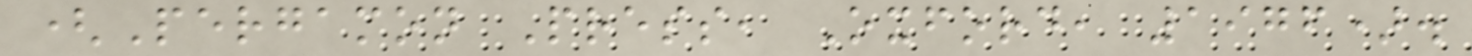(Pergamon Press, Oxford, 1976).
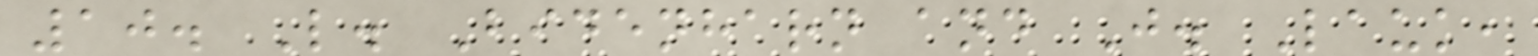10. L. Bidenharn and J. Lauk,
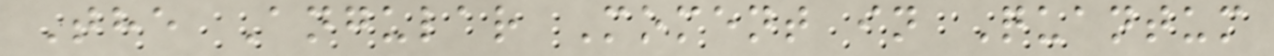The Angular Moment in Quantum
